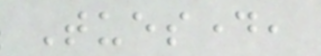Tuesday,
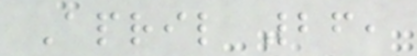April 26,
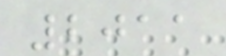2011
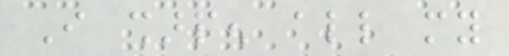I sharpen all my
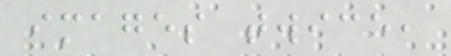images twice,
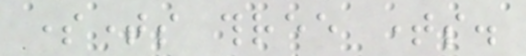sometimes three times.
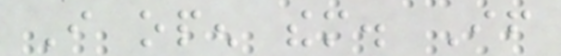I open them. If
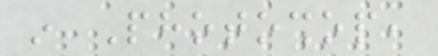in Photoshop,
